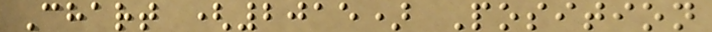Chart (2015) Position
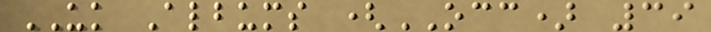UK Albums (OCC) 39
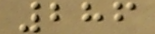286
